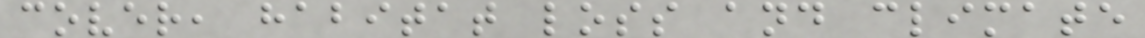cover, habitat loss and climate
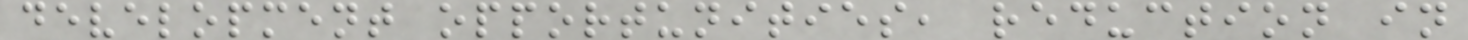development opportunities, reduction in
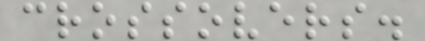crossovers.
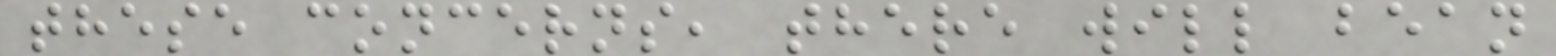these concerns, there will bean
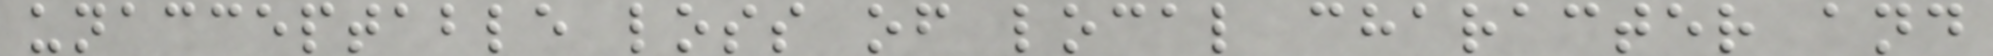unacceptable loss of local character and
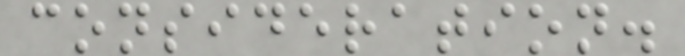consideration.
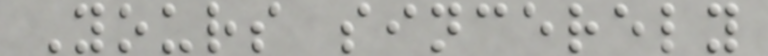Yours sincerely
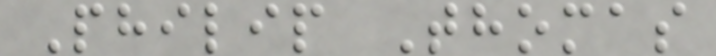Philip Thomas
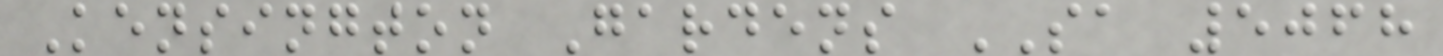Kensington Gardens SA 5068
